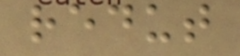redut
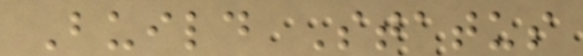Build Status
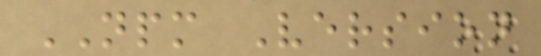NPM Version
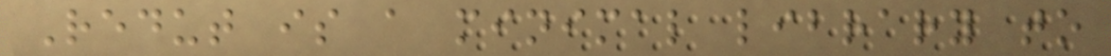Redut is a minimal library to
